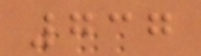737
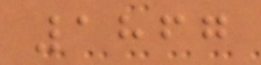1867
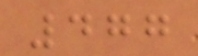477
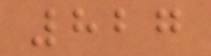827
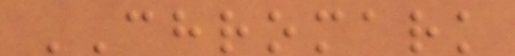CHROMARK
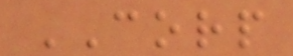CORP
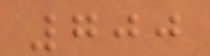700
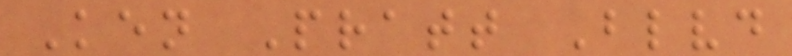Ken Pratt Blvd
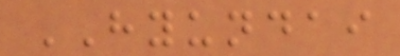HYUNDAI
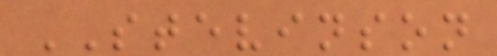STEVINSON
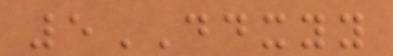5DDXYY
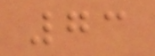73
